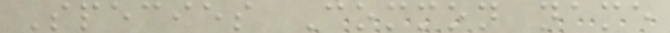Species Common name
